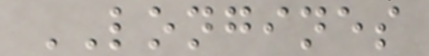LONGINES
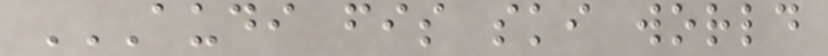AUDI FIS SKI WORLD
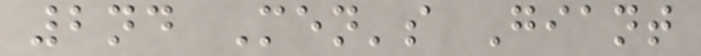2nd Men's Giant
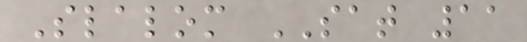Slalom SAT 11
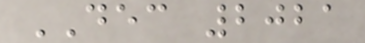DEC 2021
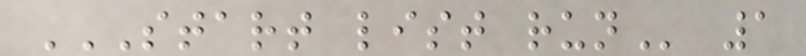START LIST RUN 1
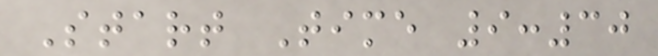Start Time 9:30
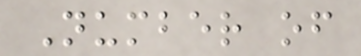Number of
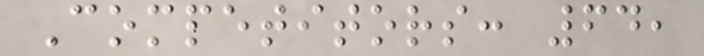Competitors: 64,
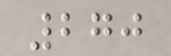270
